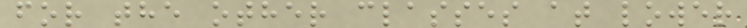for the other classes at lower
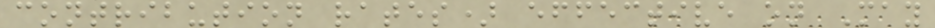contribution rates) effective on May
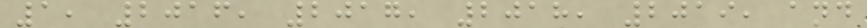1, 2016, 2017, 2018, 2019, and
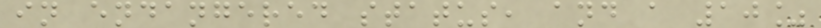in endangered status, and a 10%
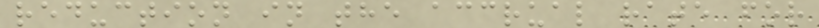reduction in the accrual rate for
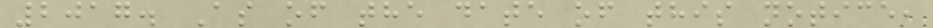2017. As of the date of this notice,
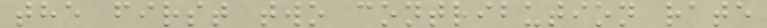the first two contribution rate
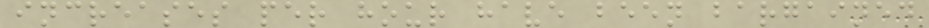increases per hour have been bargained
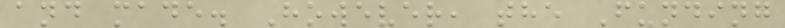and made. However, the Funding
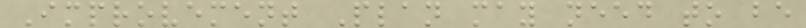Improvement Plan may need to be
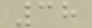38
